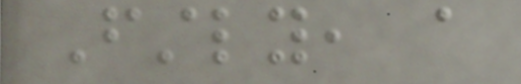Firstly, a
